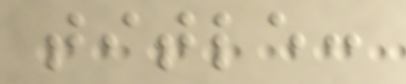title:
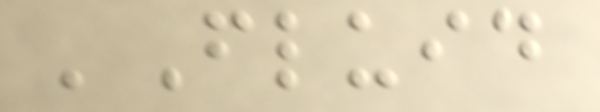'Fluid
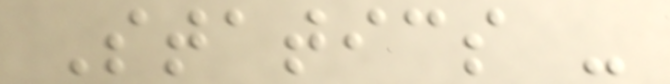Statics -
